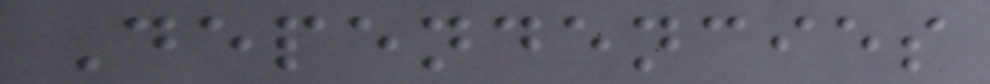Dependencies
